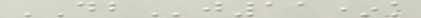DBj11*k
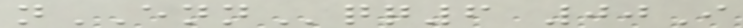nENNqq6 00I
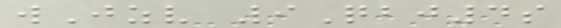wJzv 9Qbj4s
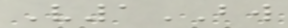V1BW
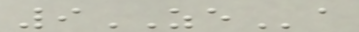9ZEa
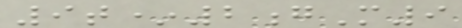9t*2gM9
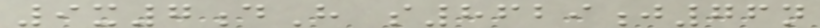9x7dH s8629j76n
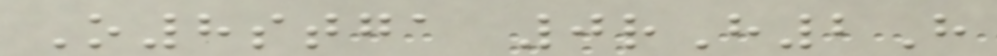O8stga 0rH2H
